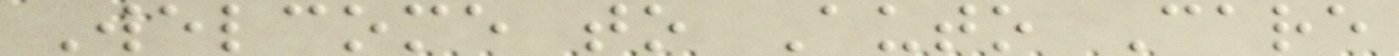Welcome to Auto Care
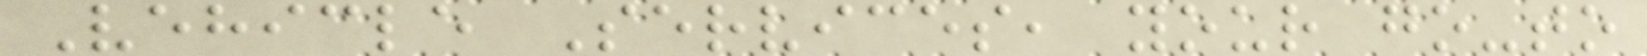Vehicle Services, your go-to
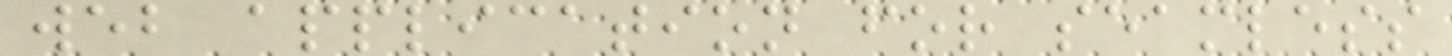web application for seamless
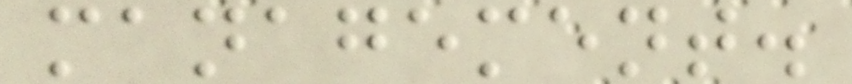management.
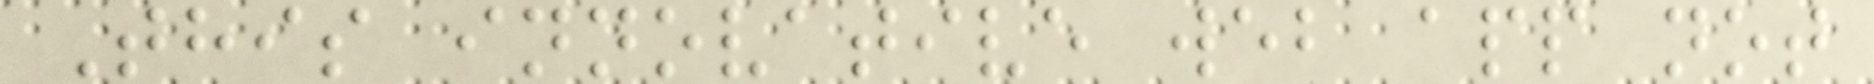This innovative web app not
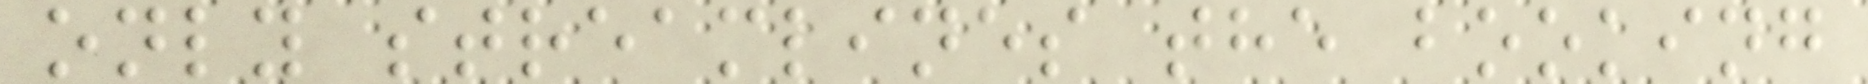only streamlines the booking
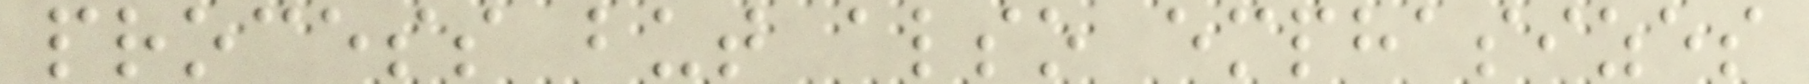process but also emphasizes
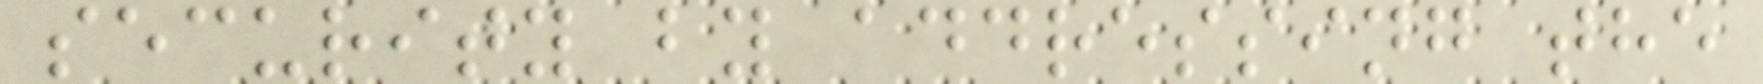security by addressing the
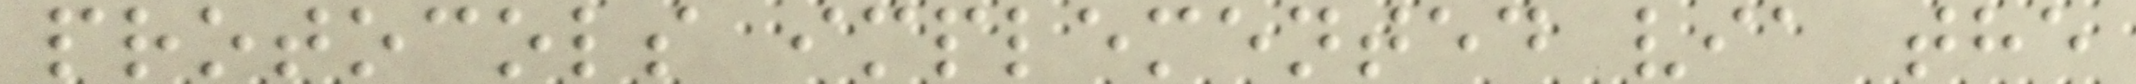protocols implemented via the
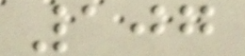107
